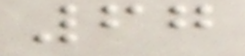67
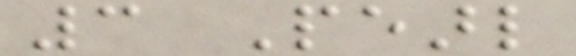3 Pearl
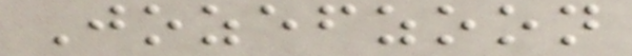Jozefzoon
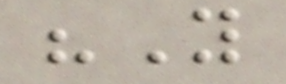"You
